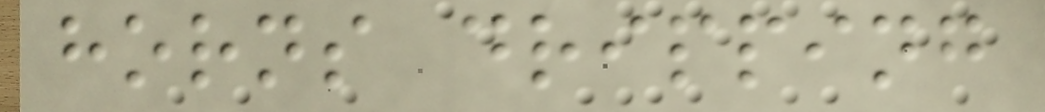horns dripping
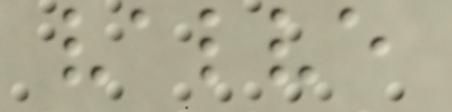valve
